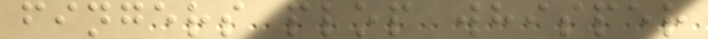fingers plop whisper
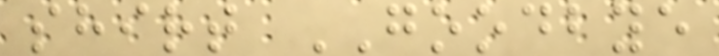shirt GOODBYE
